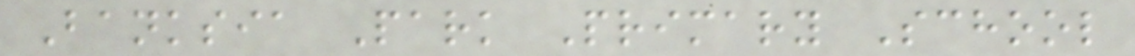Banksia Park Primary School
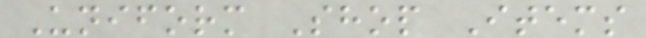Uniform Shop Items
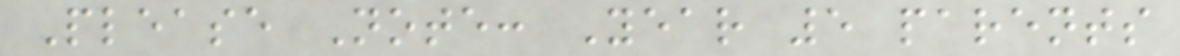Please Note: Year 5 parents
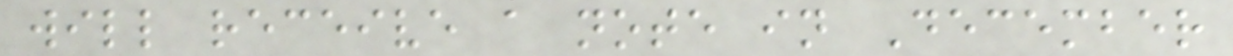will receive a note in December
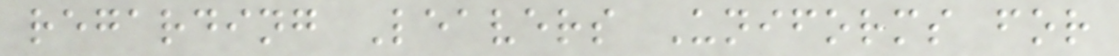regarding Leavers Uniforms for
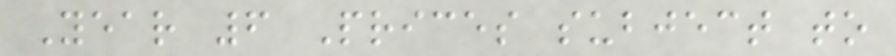Year 6 Prices subject to
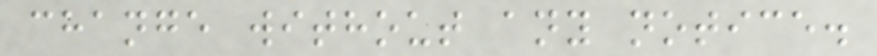change without any notice.
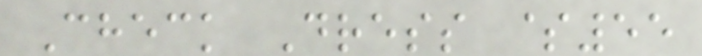Check Dress $55
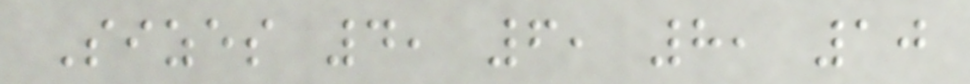Sizes 4, 6, 8, 10
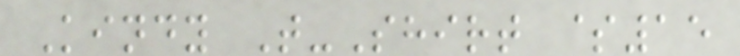Kindy T-Shirt $15
